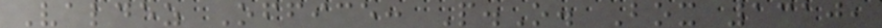Valdez Office: P.O. Box 1310,
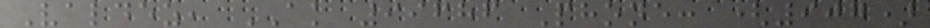Valdez, AK 99686 Phone: (907)
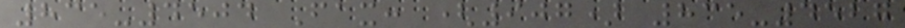835-4504 Fax: (907) 835-4527
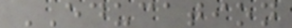EDUCATION
